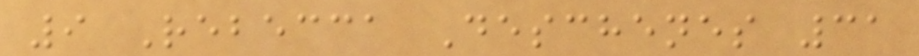9 Rebecca Deschenes 31
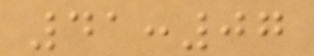41:07
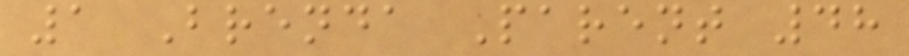1 Brenda Parent 48
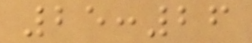25:26
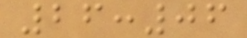26:06
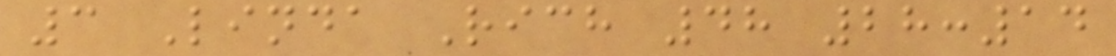3 Linda Rich 48 28:14
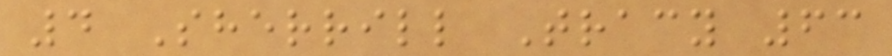4 Sherrill Tracy 63
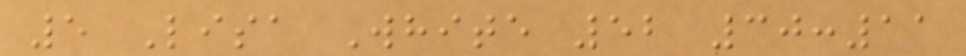5 Lisa White 52 30:11
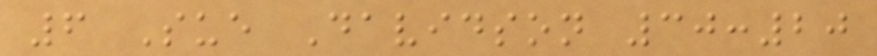6 Sue Davidson 30:20
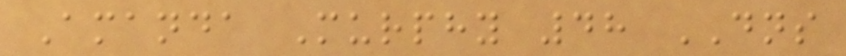Amanda Murphy 48 DNS
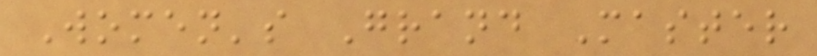Women's Grand Master
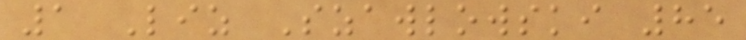1 Liz Szawlowski 85
